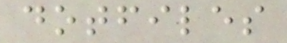dotfiles
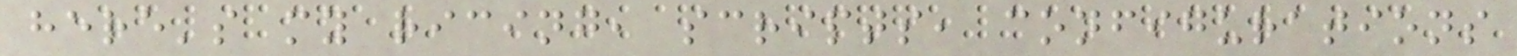here's my ricing, scripts, configurations
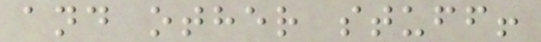and other stuff!
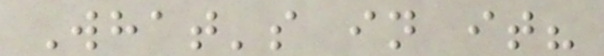What's in it?
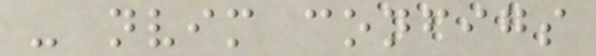- nvim configs
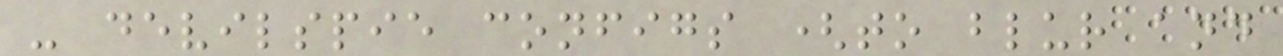- devilspie configs (to blur and
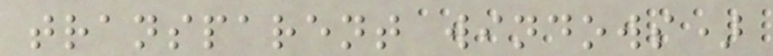transparent windows)
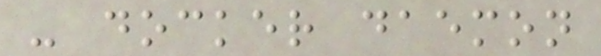- docker daemon
